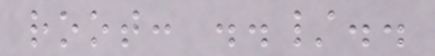root: ../..
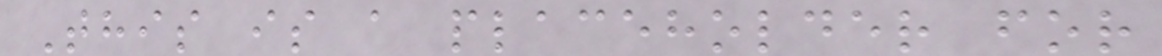This is a placeholder for
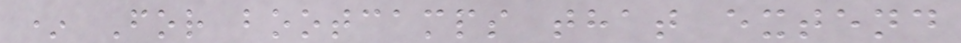* For bootcamps that extend
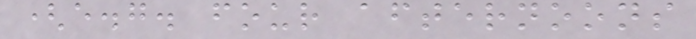(e.g. four afternoons
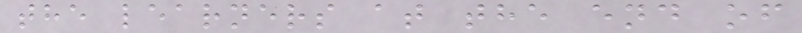the learners at the end of
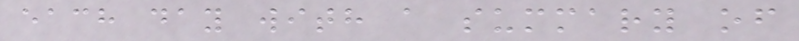each day with a summary of
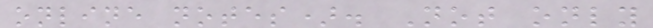online notes). Not only
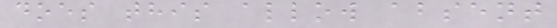does this allow absent
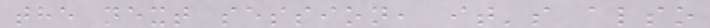the next session, it's also
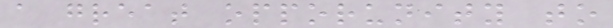a great opporunity to
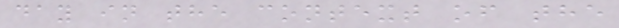day in the context of the
